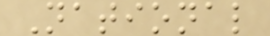National
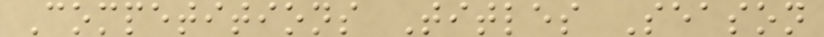Competitions Titles Season
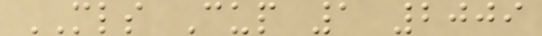MLS Cup 1 2009
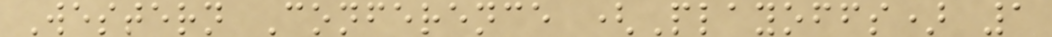Western Conference (Playoffs) 1
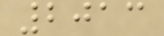2013
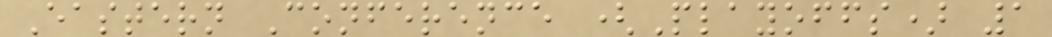Eastern Conference (Playoffs) 1
